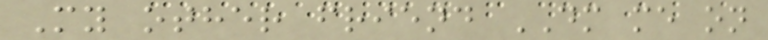My other friend DM me on
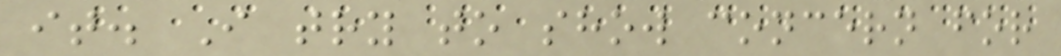it. I try to show concern for
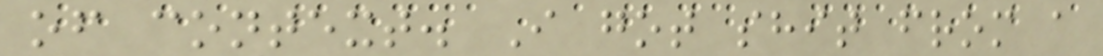of context. I got shit from a
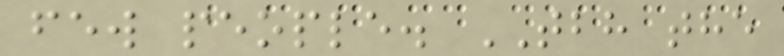few people. TBH the
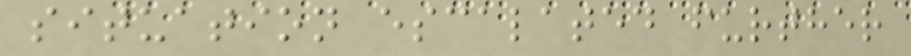situation escalated further
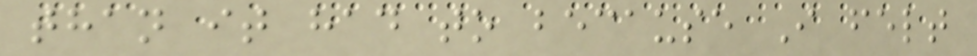than it had to because I felt
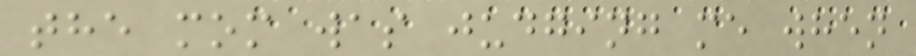the mom was judging me when
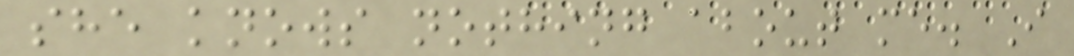she knows nothing about me. I
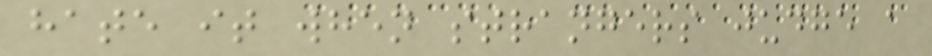hate it when strangers judge a
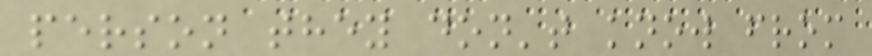person they don't know from
